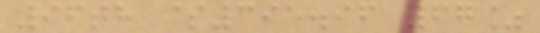96th $395.96 67%
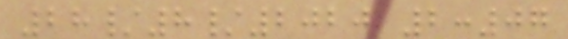28/8/2020 2:07
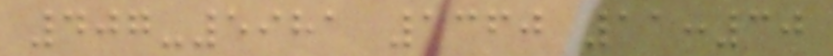407-5981 1360 11:30
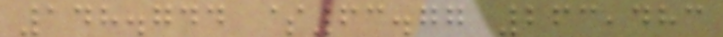148.744 $63.77 263,483
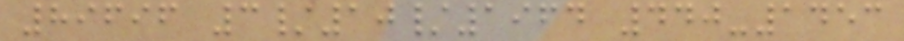89696 3/10/1964 440-1453
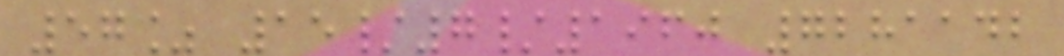57% 15/7/1960 7281142
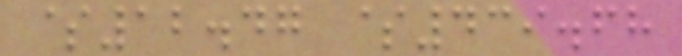$12.47 $439.68
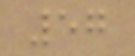57
